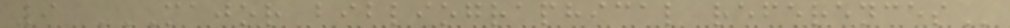9 MAJOR BIBLIOGRAPHICAL REFERENCES
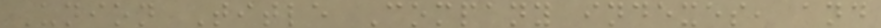Union Title Company indexes, and
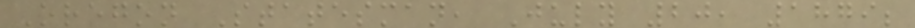Oregon Statesman, July 20, 1879;
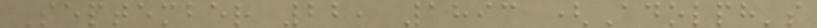September 22, 1893 (Adolph's
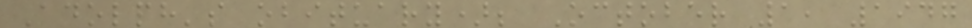Adolph's obituary); October 1, 1947
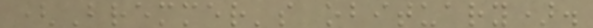(Bremmer's obituary).
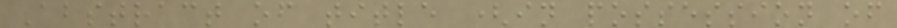Abstract of title (in possession of
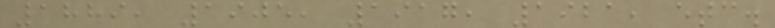1889, 1905, 1917, 1921, etc.
